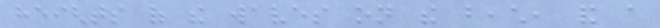heights of the waves on the beach, and a
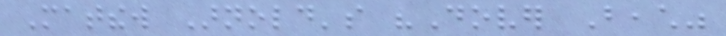Matthew Arnold's "Dover Beach"
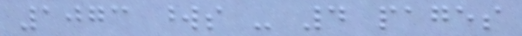1073 words - 4 pages
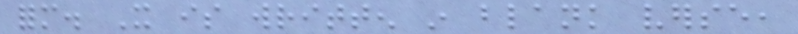form. It is written in blank verse,
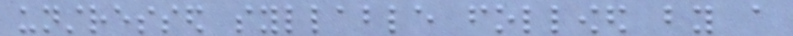unstressed syllable followed by a
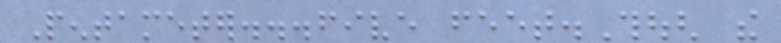Pentameter...five feet.Though the
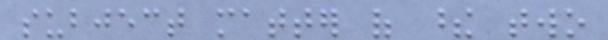subject matter of these two
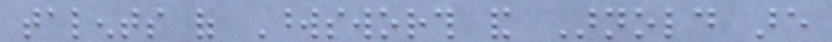talents of Wordsworth and Arnold are
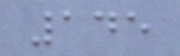145
